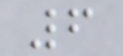6
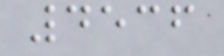4536
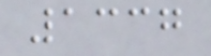1337
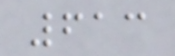613
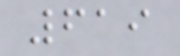619
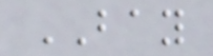BAY
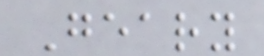Geary
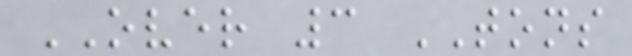OVER 3 TONS
